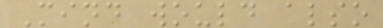Mind would also
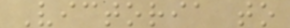Victoria to
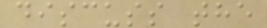discuss the
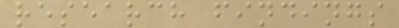research findings
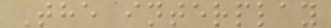The interplay
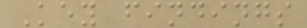Key findings
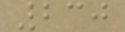230
